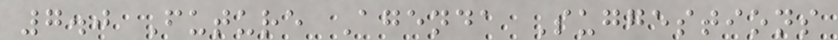7.0 Future Agenda Suggestions
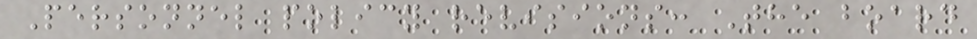Personnel policy revisions: The board
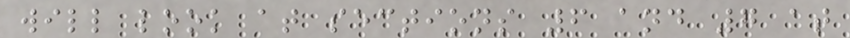will look at sections 6 and 7 at
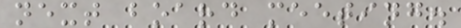next board meeting.
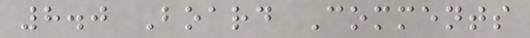8.0 Board Comments
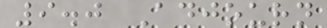9.0 Adjourn
